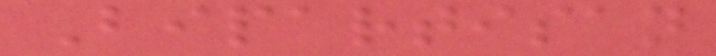Bipartisan
